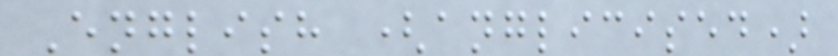English (anglicised)
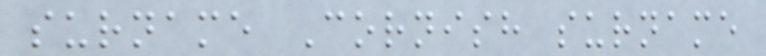surname Cornish surname
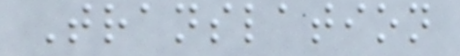Translation
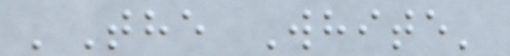'The White'
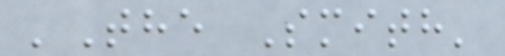'The Smith'
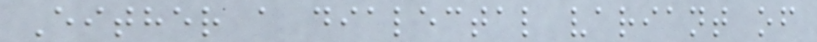Either a dialectal variant of
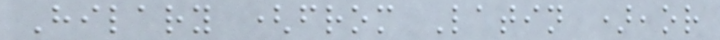Hilary (from Latin ),or
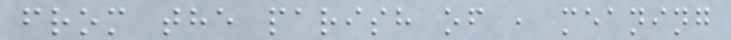from the parish of , meaning
